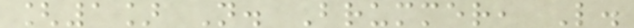[1] N. Brummer, L.
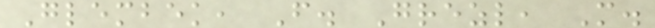Glembek, F. Grezl, M.
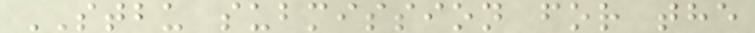STBU submission for the
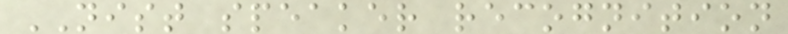NIST speaker recognition
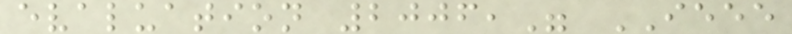evaluation 2006," IEEE
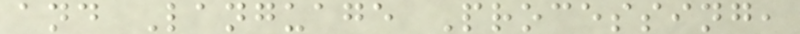and Language Processing,
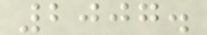2007.
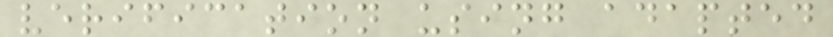verification using adapted
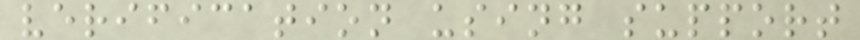verification using support
